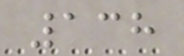138
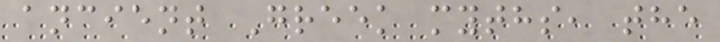ancient Greek myths, the
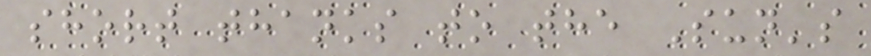short thanks to the Sun's
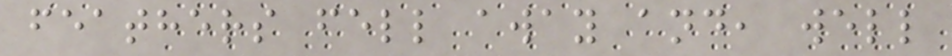feathers fell away and, well
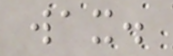wax.
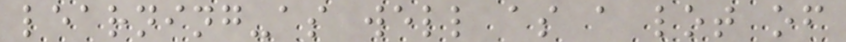learning-as well as a lot of
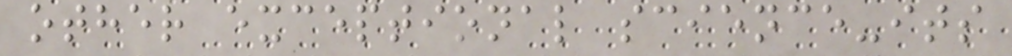other exceptional science-its
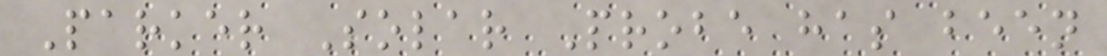Parker Solar Probe has been
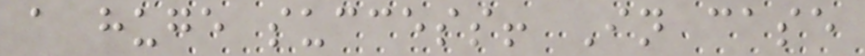a huge success! In case
